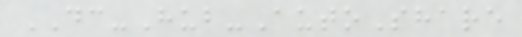DC-Hub-AutoShare
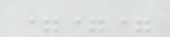===
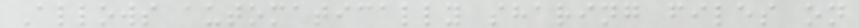Allows automatically sharing files on
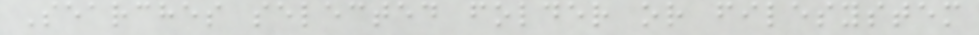Searches selected folder or filesystem
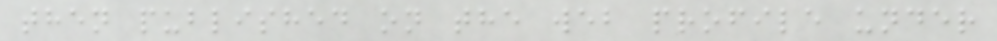then published on the web profile under
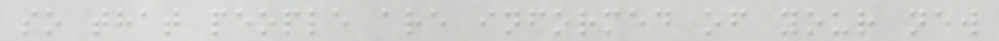so that people are informed of your new
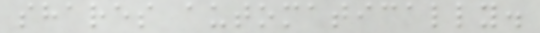shares automatically.
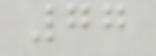77
